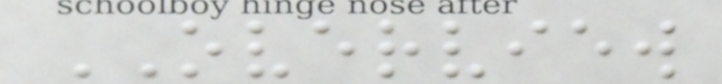OVERVIEW
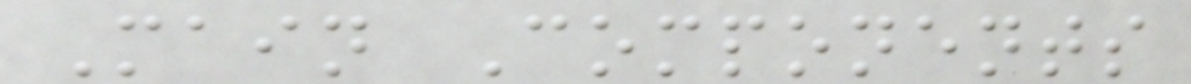Main Components
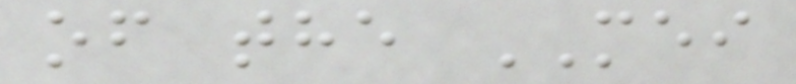of the MEI
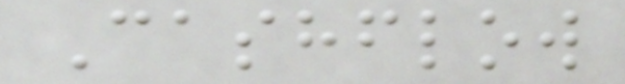Cashflow
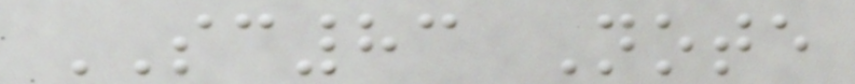SC83 Note
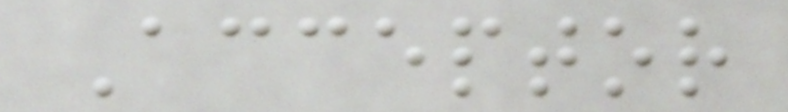Acceptor
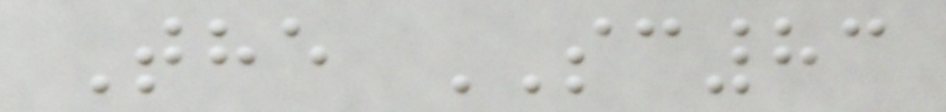The SC83
